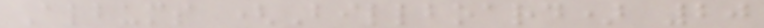Albums (Billboard) 20
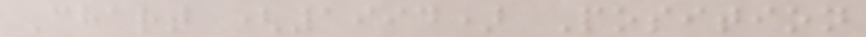Chart (1994) Position
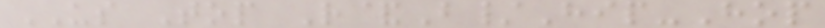US Top R&B/Hip-Hop
